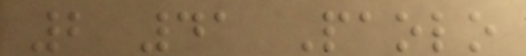2 41 Paolo
